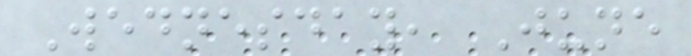Wednesday, June
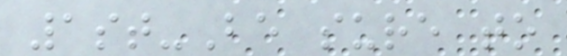1st-Be sure to
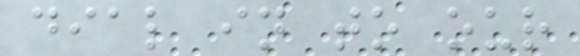dial in to our
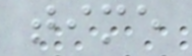time
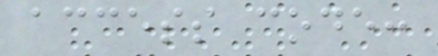access code:
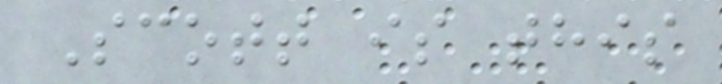Scott is this
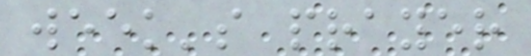week's prayer
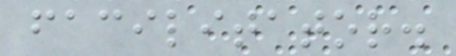facilitator.
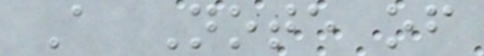A Note of
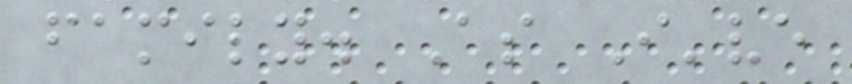family. As I've
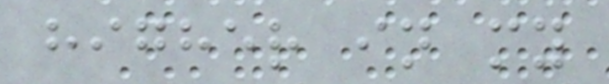higher in my
